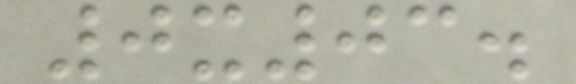0x03.
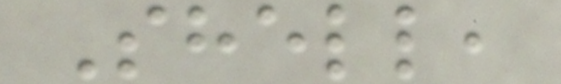Shell,
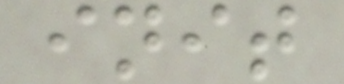init
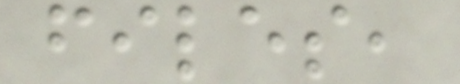files,
